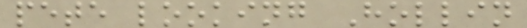pete looking Hollin
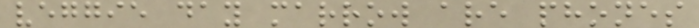veggie day marrow are phones
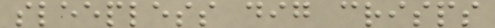sleepless dig crisps
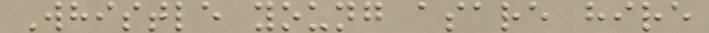Whistle young asare hire
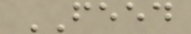FEED
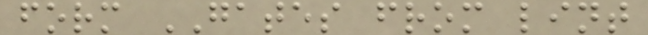form GATES from lint
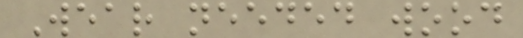Wear needed wood
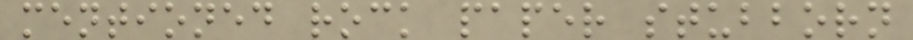mentioned rock paper stubborn
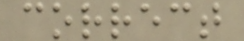correct
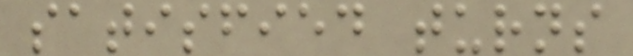satisfied turns
